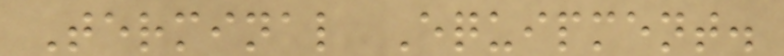Terminal Equipment.
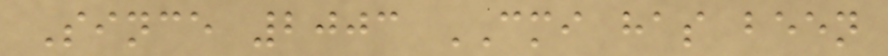Since 2003 CMI has been
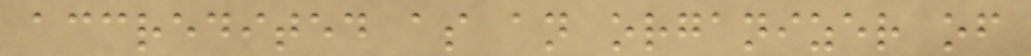accredited as an organizer of
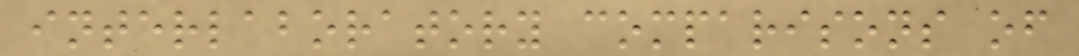interlaboratory comparisons of
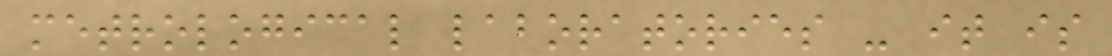metrological laboratories - it is
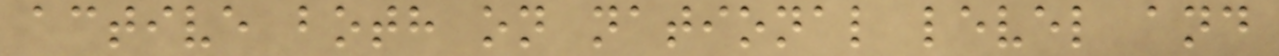active both on national level and
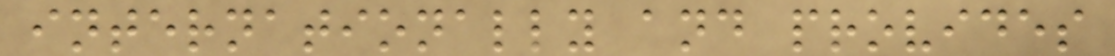internationally and provides
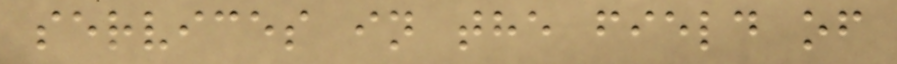services in the field of
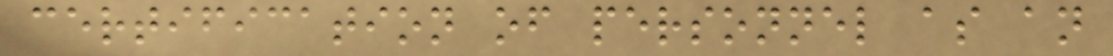certification of personnel as an
